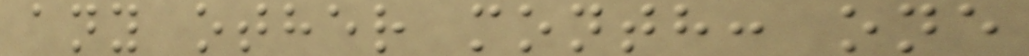any other month: one
